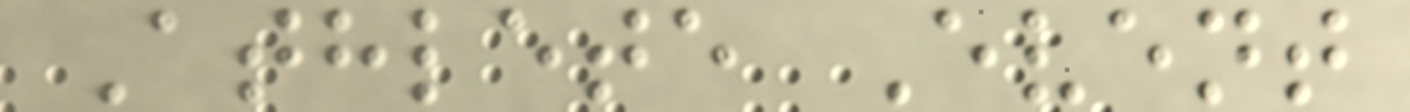Athlete Event
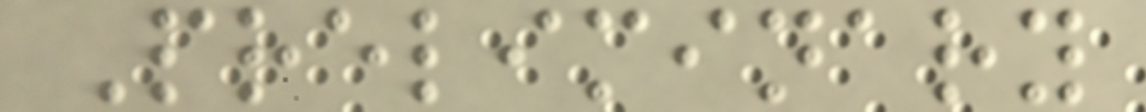Preliminary
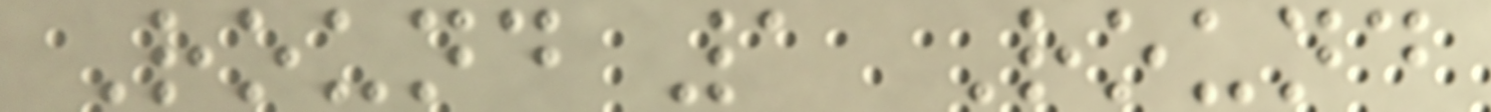Round 1 Round
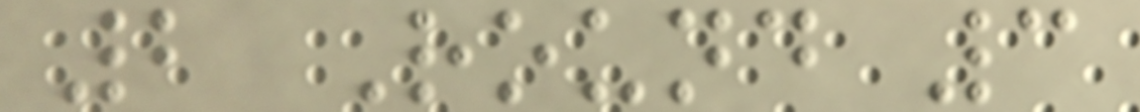2 Round 3
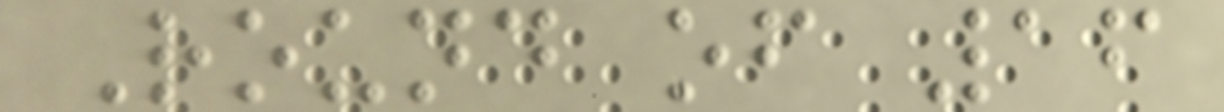Round of 16
